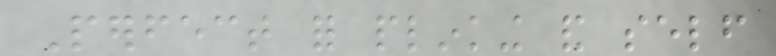Perfect for plinking and self
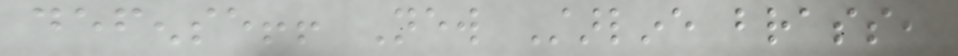defense!! New Starline brass,
